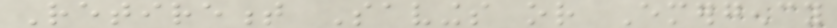Retirement Savings or Emergency
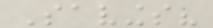Savings?
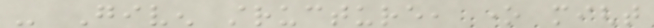- Given structure, one might
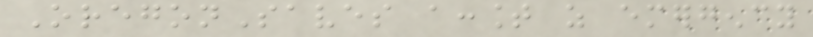OregonSaves account as emergency
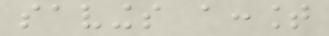savings account
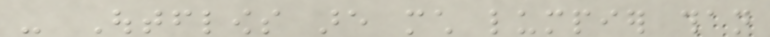- Outflows are much lumpier than
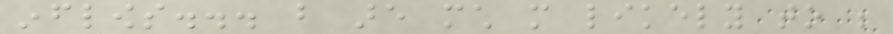inflows... but are much more likely to be
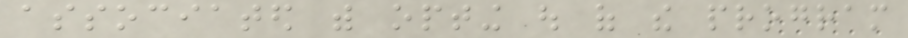associated with opting out of the program
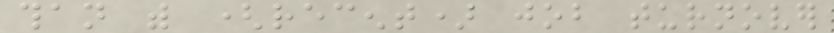than with (recent) job turnover
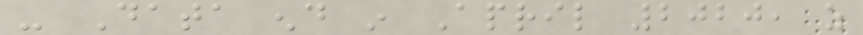- Data end in April 2020, as
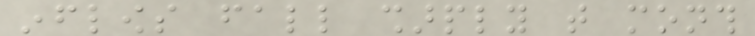inflows fall sharply that month
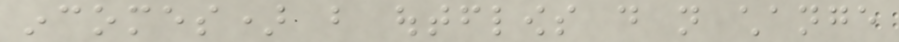incomes) but outflows do not change
